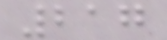217
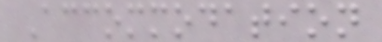Accommodation
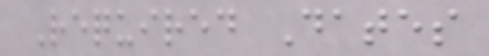Required Dates
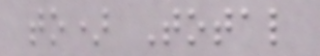to) Total
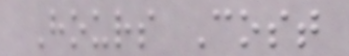Hours Cost
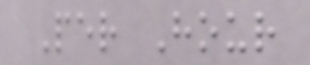Per Hour
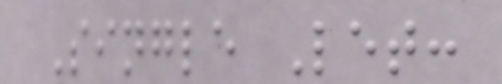Single Let:
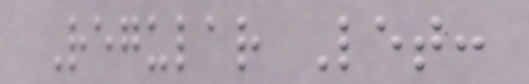Regular Let:
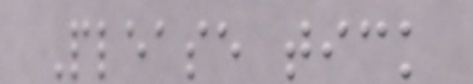Please tick
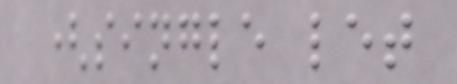(single let
